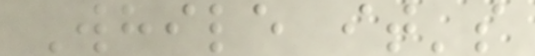While it's
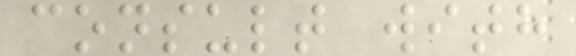consult with
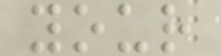your
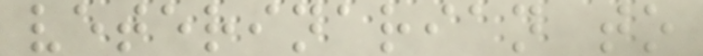veterinarian to
